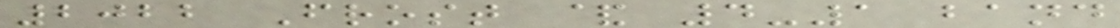2022 Frost & 4-1 band
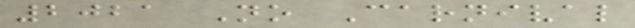2021 No Carnival
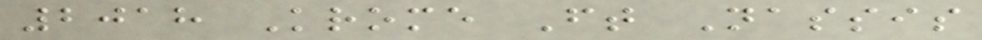2018 Krome Ft Nassis
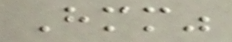Hmm"
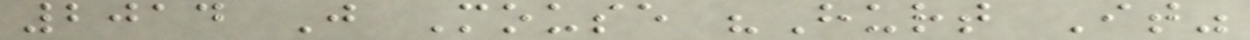2014 J Mouse "Hurt It"
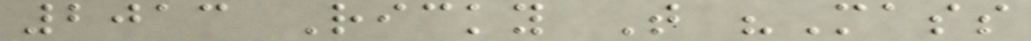2013 Ricky T "Mass
